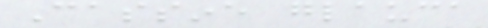Cassine glauca
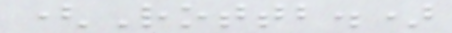(Rottb.)
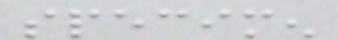specimen
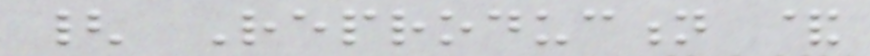{ Reproduction &
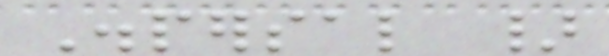Dispersal }
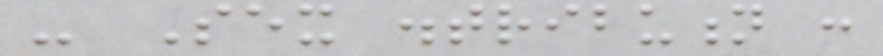- Sex distribution :
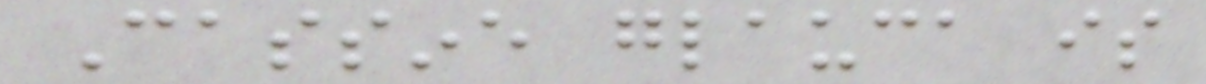Cassine glauca is
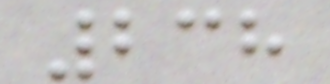238
